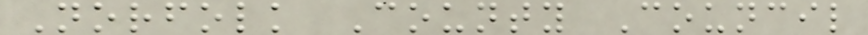Norfolk County Council
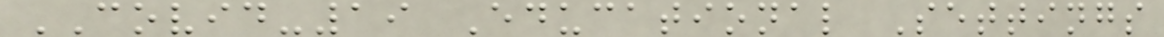COVID-19 Educational Settings
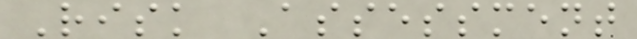Risk Assessment
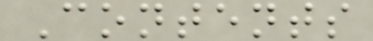Contents
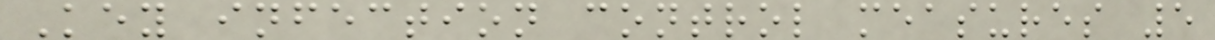Key infection control measures 5
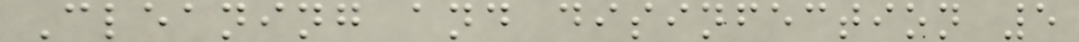Cleaning and disinfection 5
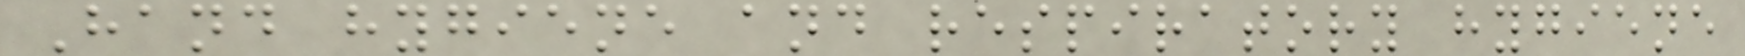Hand hygiene and respiratory hygiene
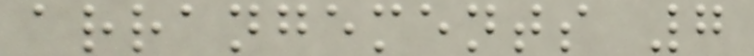arrangements 7
